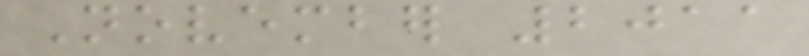November 2011
